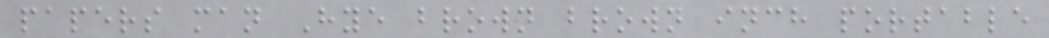papers man Hye brown brown inch portable
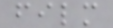film
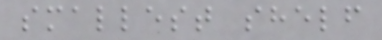smallest shelf
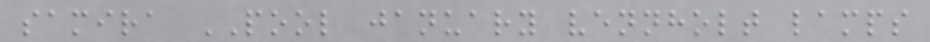samira POOL january vennholt lamps
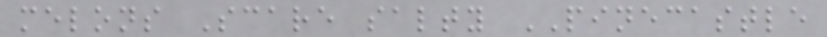melons Scare salty PINECASTLE
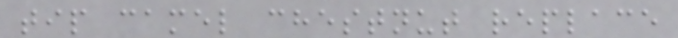tip camel chestnut replace
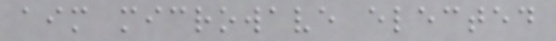aim microwave elected
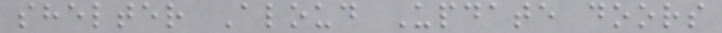shelter Aloud Update doors
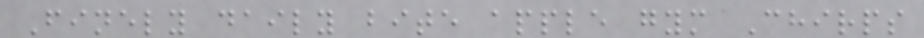Finely daily bite apple gym Chirps
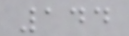144
